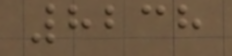8238
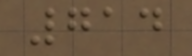714
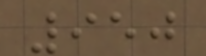950
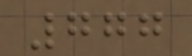777
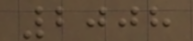2008
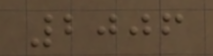2006
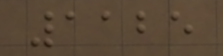1125
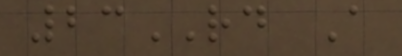23RD A
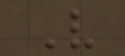V
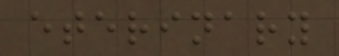eterinary
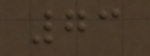73
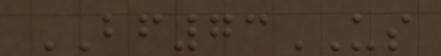BF73US
